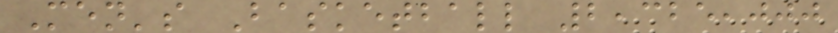Men's Basketball 2,325,000
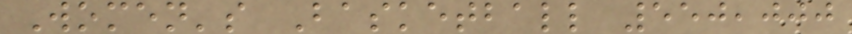Women's Basketball 550,000
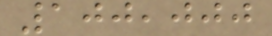100,000
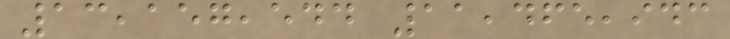13,157,544 11,465,943
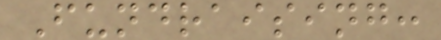Fundraising:
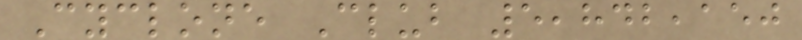Cyclone Club 5,842,150
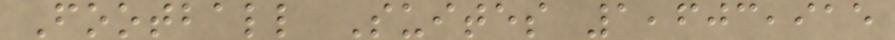Football Suites 1,603,915
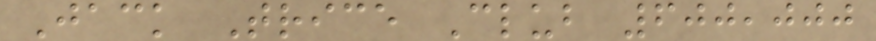Jack Trice Club 600,000
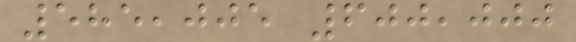585,005 600,000
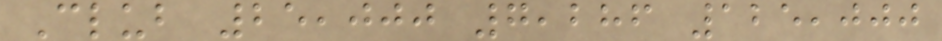Club 25,000 7,286 125,000
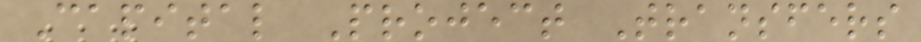Capital Project Transfers
